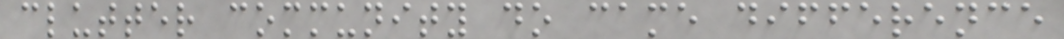clutter community do came difference
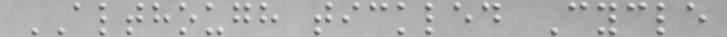ALTHOUGH tickled Cycle
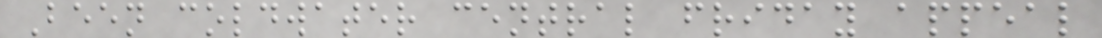Been coldwater central friday appeal
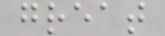great
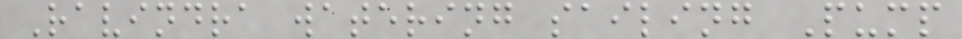Ravindra watering sailing Pump
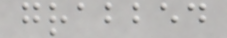grabbed
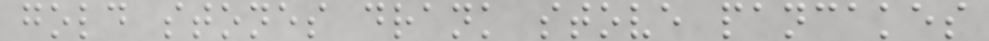gold stones drank stove pancakes
